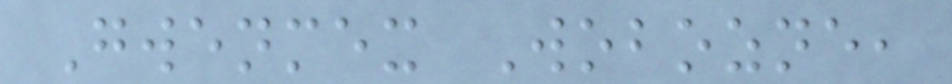Gwenmex Wobozne,
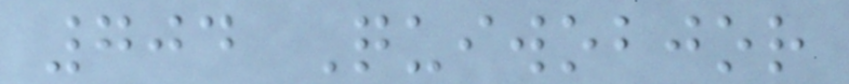704 Quiwobjor
